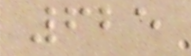625
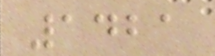1421
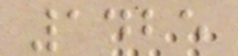1425
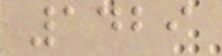1429
